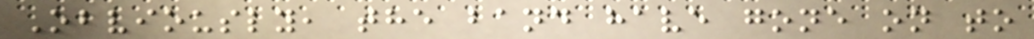Obviously, the band have gone on to
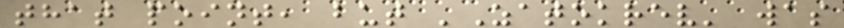that point, but 'Zatokrev' was
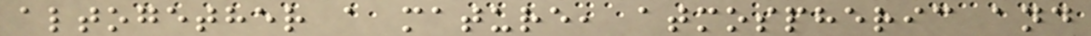altogether a mature, atmospheric and
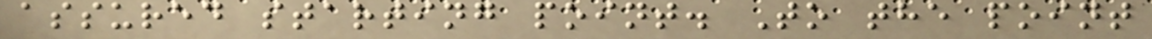assured starting point. To the point
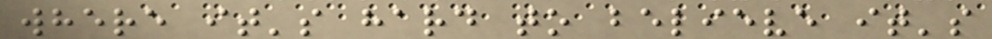where it's hard to believe it's
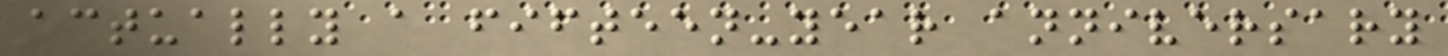actually a fifteen-year anniversary
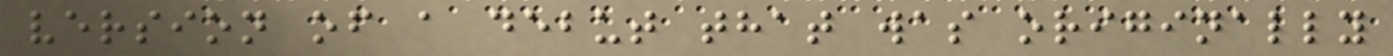version of a debut that was originally
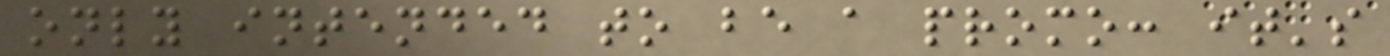only intended to be a promo: it's
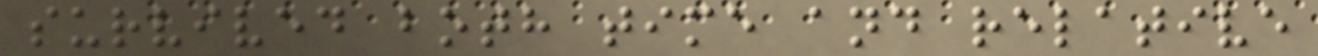survived both time and relative
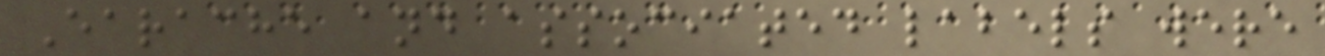Earache and associated labels were
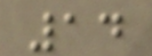14
